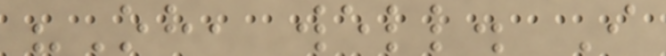"Oh, well. I
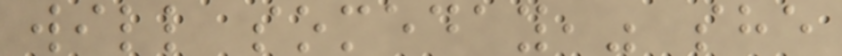will someday," she
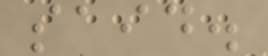said.
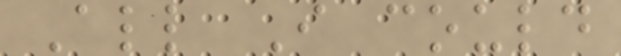All I could
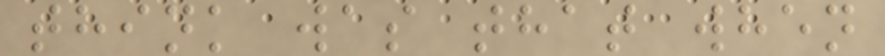think was that when
